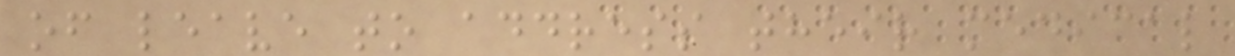of leave to address their medical
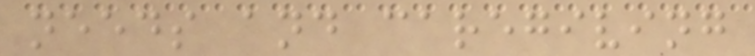needs and caregiving
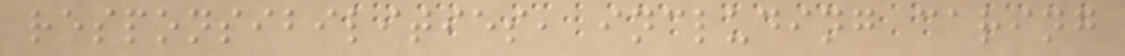responsibilities, including caring
